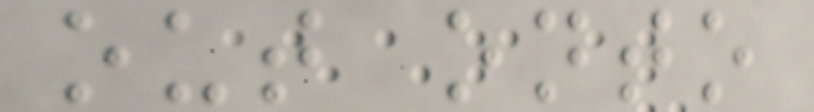out onto
